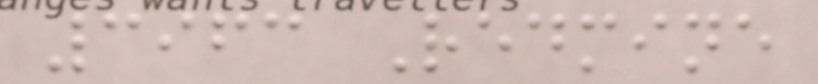3963 Redmine
